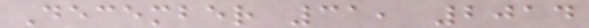December 31, 2014
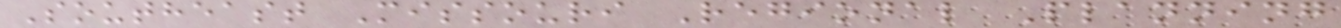Southeast Missouri Regional Planning
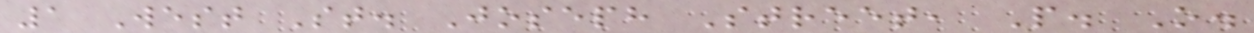1 West St. Joseph Street, P. O.
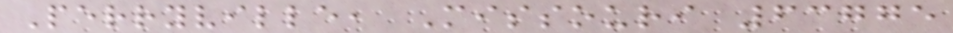Perryville, Missouri 63775
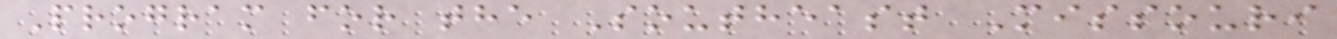Program for the Southeast Missouri
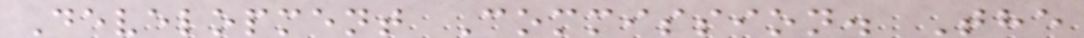Development Commission. The
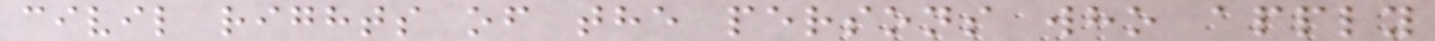civil rights of the persons who apply
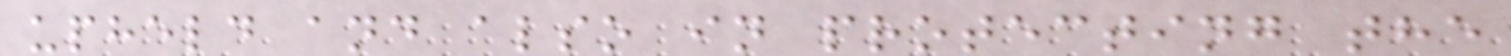upheld and also in protecting the
